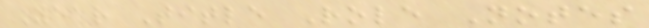Year Title Role Notes
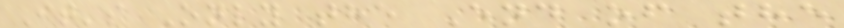It's Only the End of the
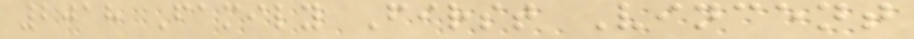2018 Family First Vincent
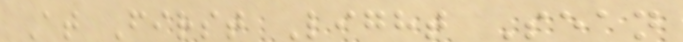At First Light Sean
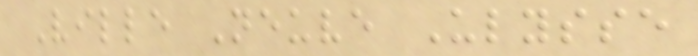Ville Neuve Ulysse
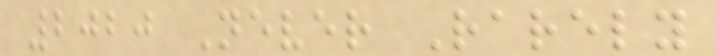2020 Never Rarely
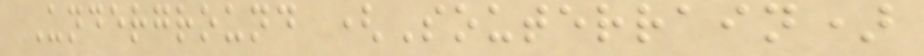Underground (Souterrain)
